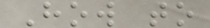How to
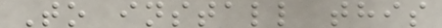To install this
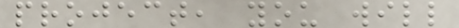project, you will
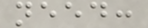need:
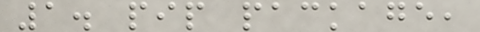1. pip package,
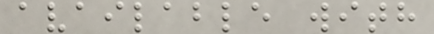available with
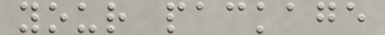your package
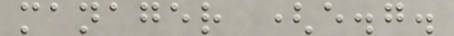manager (e.g.
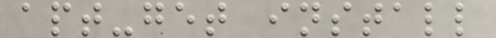apt-get install
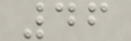46
